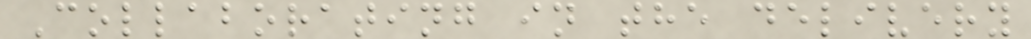Collaborating in the delivery
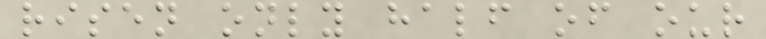risen only half of our
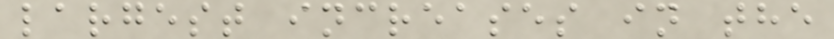largest increases in the
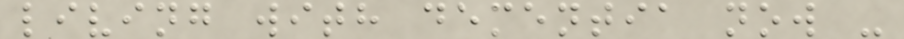living with dementia now -
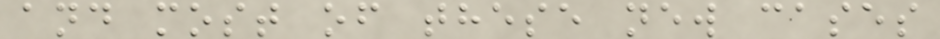and most of these new cases
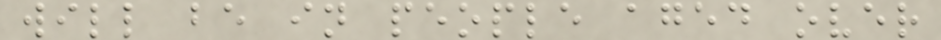will be in people aged over
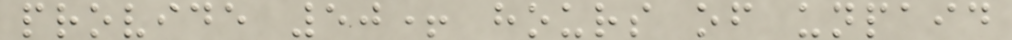provide 50+ hours of unpaid
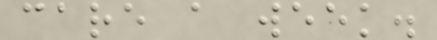care a week.
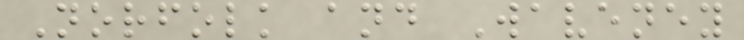Norfolk and Waveney
